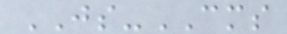JS-CMS
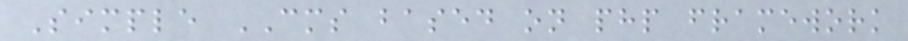Simple CMS based on php framework
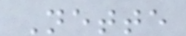Nette
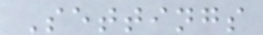Settings
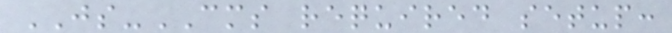JS-CMS required setup:
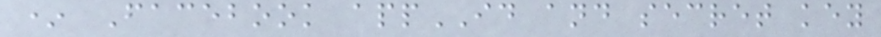* Facebook appID and secret key
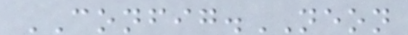CONFIG.NEON
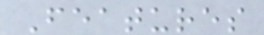Features
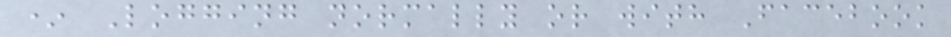* Logging normally or with Facebook
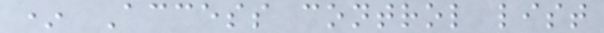* Access control list
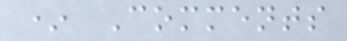* Comments
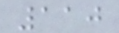110
